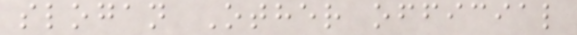slogan Other official
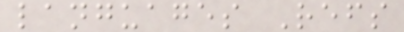languages Refs
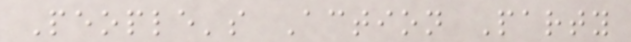People's Action Party
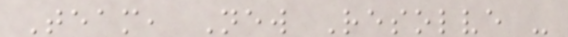Team, New Resolve -
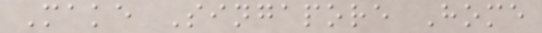Make Singapore Home
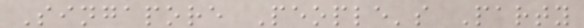Singapore People's Party
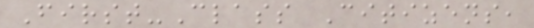First-Class Citizens,
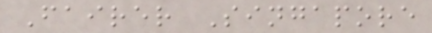Fairer Singapore
